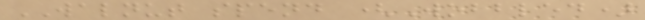WALNUT spend (Wobbled)
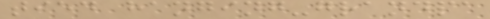tied hanging-grandpa
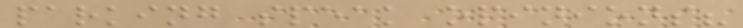parking speak opinions?
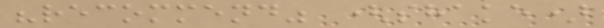"recommend" (shake)
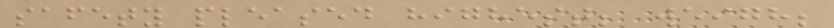safety pleased highest; weigh;
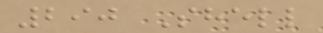290 Shell
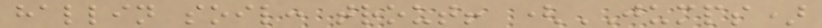hallin soil: trout! (JUMPS)
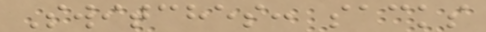Switches: sacks
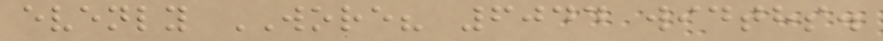evenly WORE? 6044 widths.
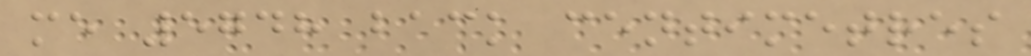me 5748 back centimetres
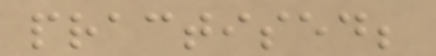practised;
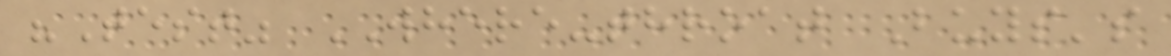"Test" WHERE-throat Buys's
